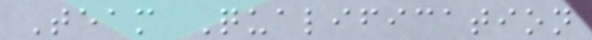Team Qualification
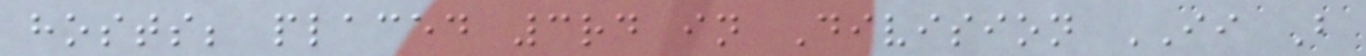hosts; placed 3rd in Division II B
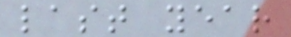last year
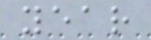year
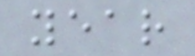year
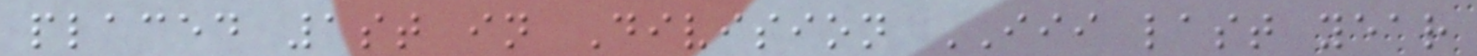placed 1st in Division III last year
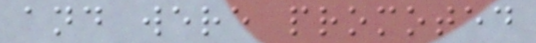and were promoted
